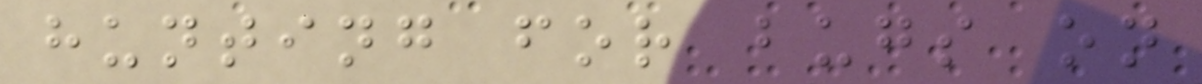hunting for bugs on
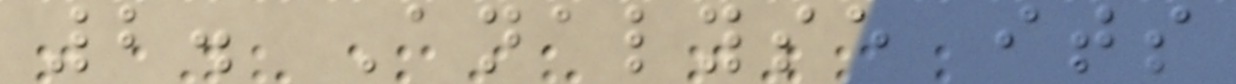2. Analyse its
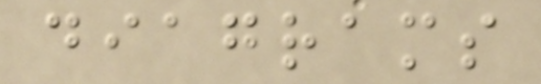diagrams
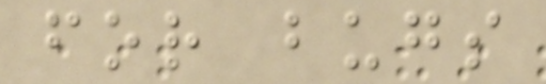for bugs
